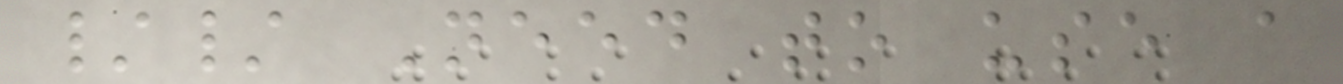// Need to use a
